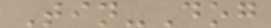Tin-Dog
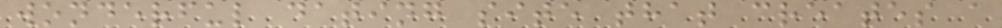wonderful dating site that creates a
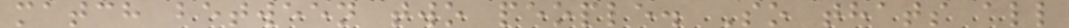match between two people. So thats all
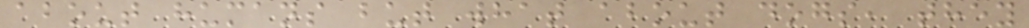about humans but what about dogs, they
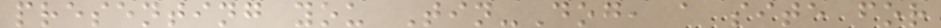presenting you Tin-Dog, a site for
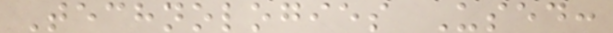Technologies Used:
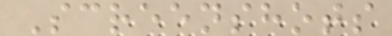Screenshots
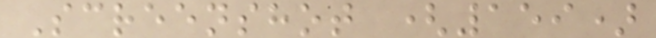Screenshot (159)
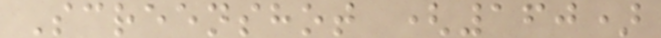Screenshot (160)
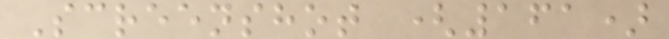Screenshot (161)
